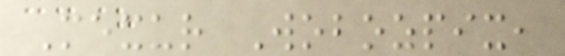Mexur Wobozpix,
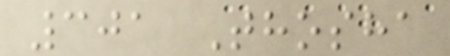301 Thosha
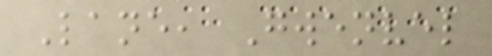Lane, Gwenvel
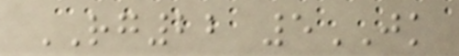RG22 5JK
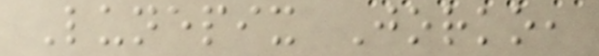Lunepix Jorko,
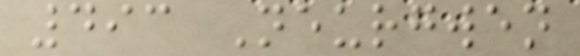493 Neurgwen
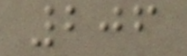206
